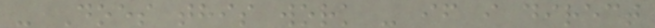- Does this work - if i direct
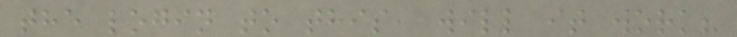the login to this, will it work?
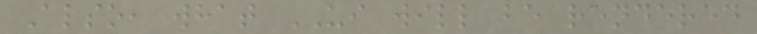Also, what UI will be rendered
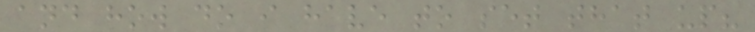and how do i have to set that up?
